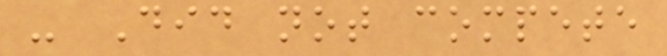- Did not compete
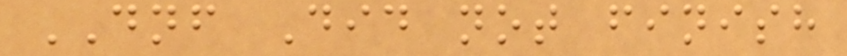DNF Did not finish
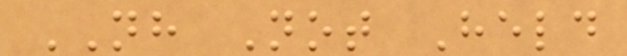NH Not Held
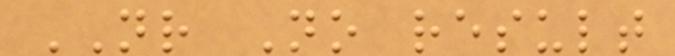NR No result
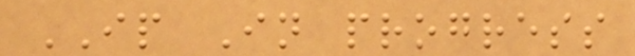IP In progress
